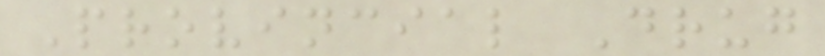Provincial Drug
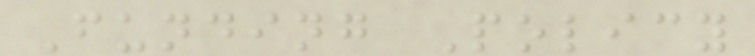Funding Policy
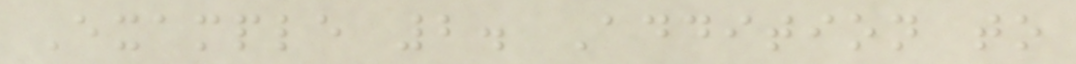Example 2. Addition to
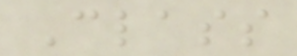Class
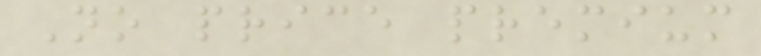No price premium
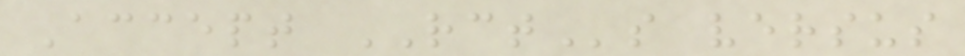Accept RCTs versus
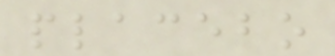placebo
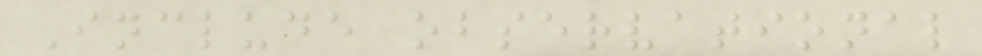Include observational
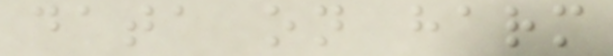data on harm
